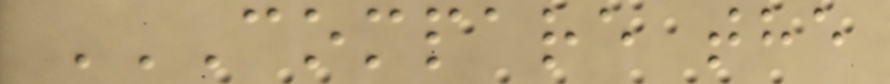COMPARE THE
